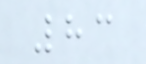83
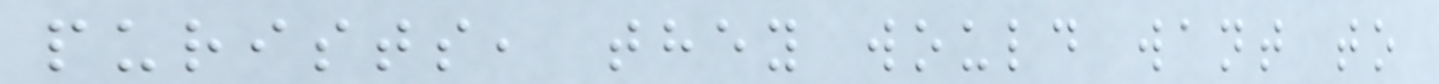purists, they would want to
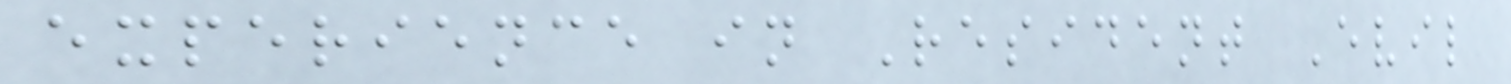experience in Resident Evil
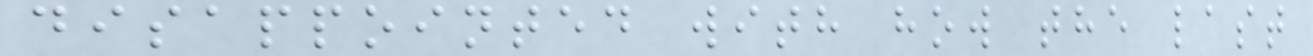disappointed with how the last
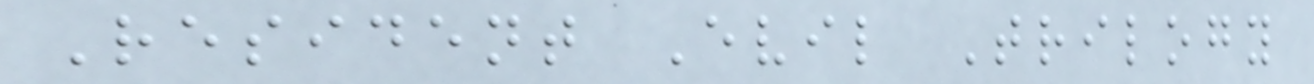Resident Evil Trilogy
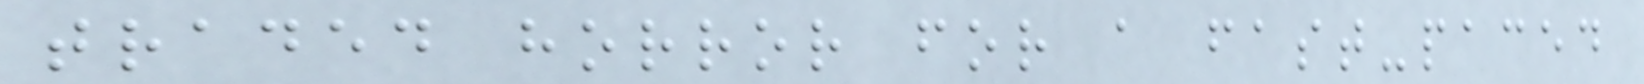traded horror for a fast-paced
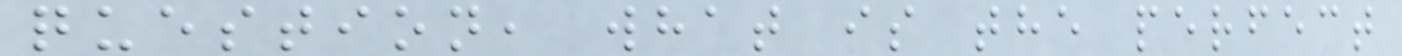question, what is the perfect
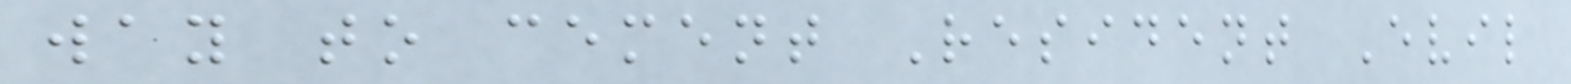way to cement Resident Evil
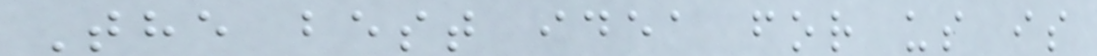The best idea for us is
